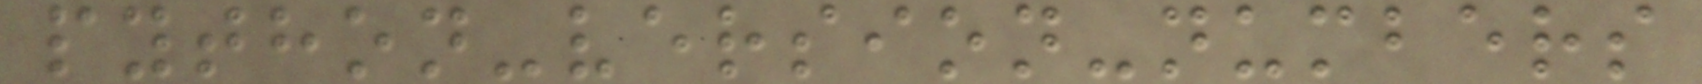python-version-numbers
